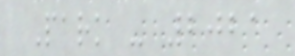Park - 2021
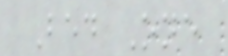Bed One
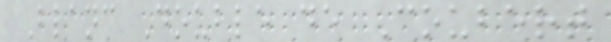Blanc Double de Coubert
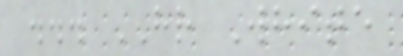... HR White
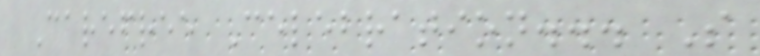Carefree Celebration... S
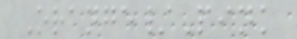Orange/Pink
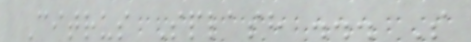Citrus Splash ... S
